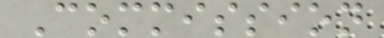Commission
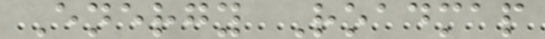Energy Roadmap
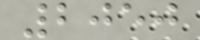2050
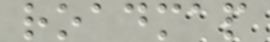roadmap
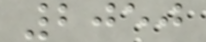2050
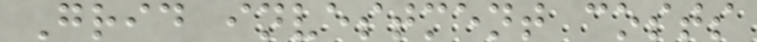Grid investment costs
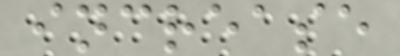increase
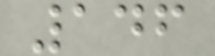146
